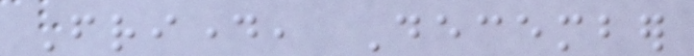Friday, December
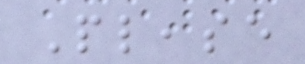Please
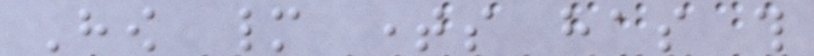How many times has this
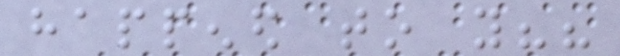happened to you??
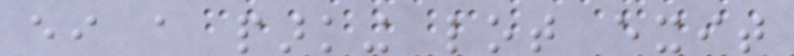either a parking lot exit
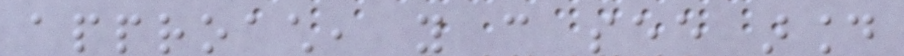approach, you can see around
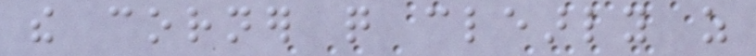the corner quite clearly as
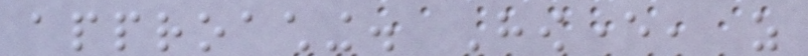approaching. However, as
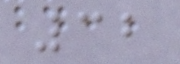32
